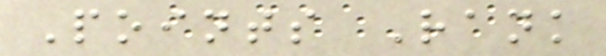Points Rank
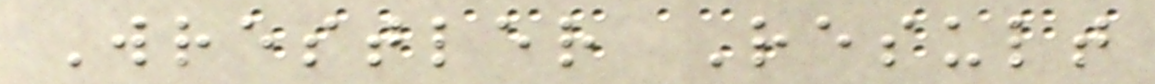Wrestler Result
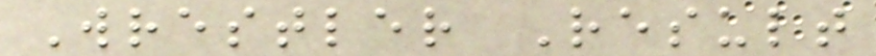Wrestler Result
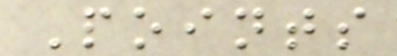Points
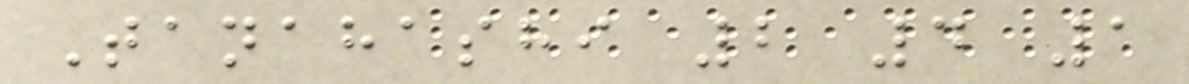Tanahashi 2 4 1
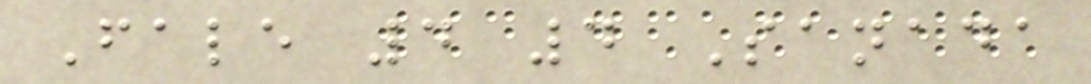Fale 4 4 Sanada
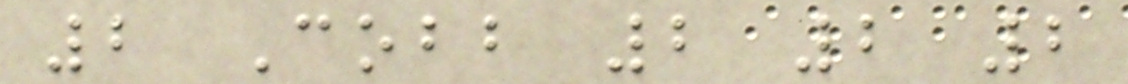2 Cobb 2 2 2
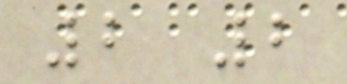2 2
